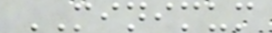MINIMUM
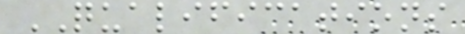QUALIFICATIONS
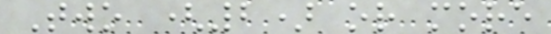Two (2) or more
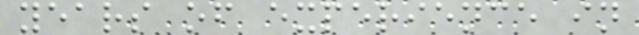years of experience in
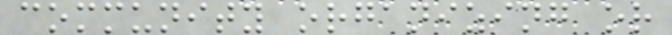community organizing or
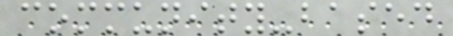community-based
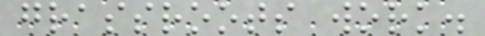grassroots work.
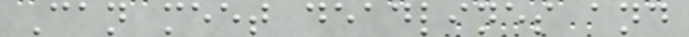Can meet deadlines and
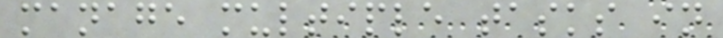manage multiple tasks in
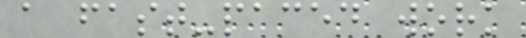a fast-paced work
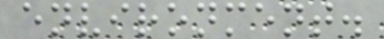environment.
